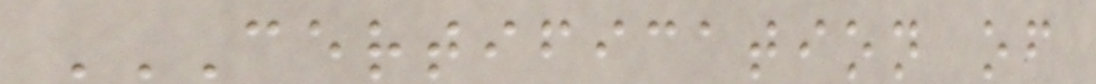CERTIFICATION OF
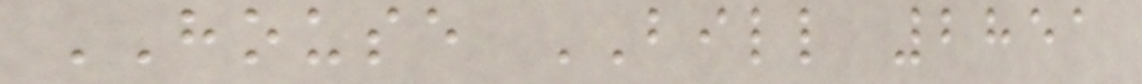HOUSE BILL 2851
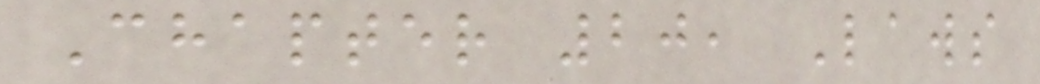Chapter 20, Laws
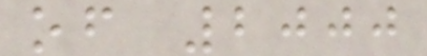of 2000
